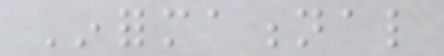Informational
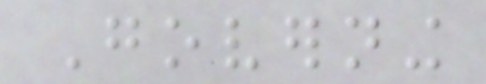Governing
